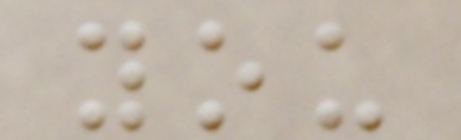you
